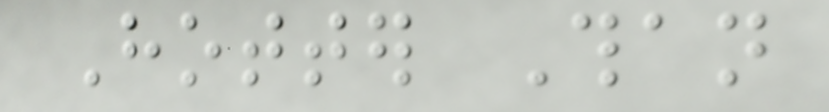Hotter Than
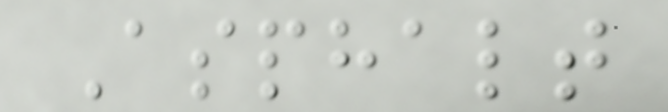Asphalt
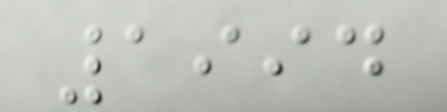1994
